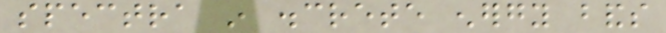spectra in discrete energy bands
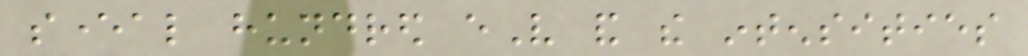several hundred eV and the intensities
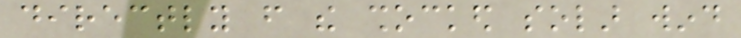directly from the shocked solar wind
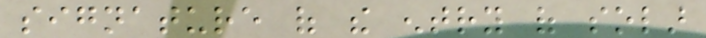signature of the entry of solar
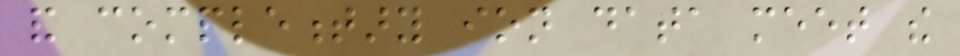and complementary ion data meet the
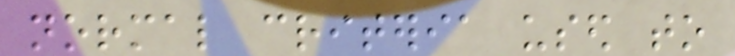normal criteria used to
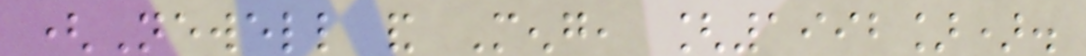(Newell and Meng, [1992]).
